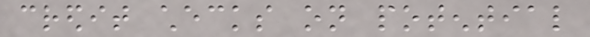credit checks on potential
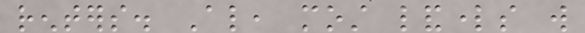renters. Also, most landlords will
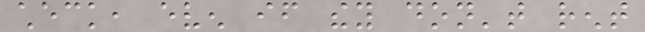check, even if they don't rent
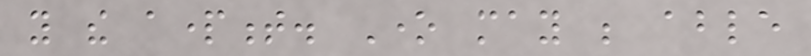you the apartment. One may be able
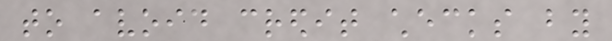to avoid credit checks by
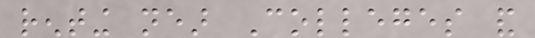renting near Colleges and
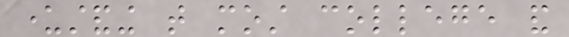understanding that most college and
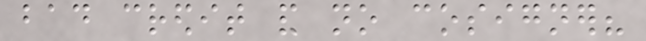bad credit and no cosigner?
